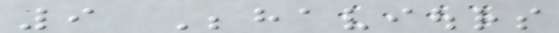9 Behaviours
